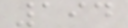194
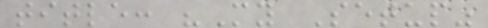title: "My Setup"
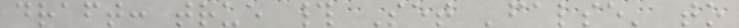draft: true # Set 'false' to
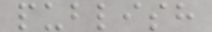publish
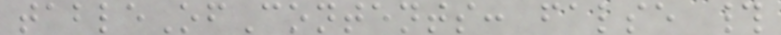tableOfContents: false #
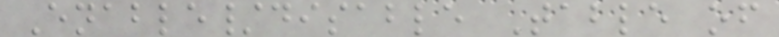Enable/disable Table of
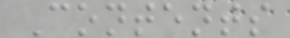Contents
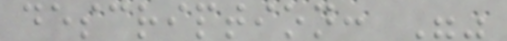description: ""
